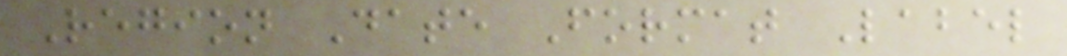Region Date Format Label
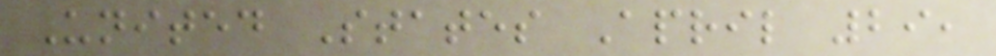United States April 29,
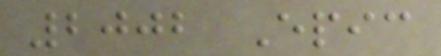2002 Epic
